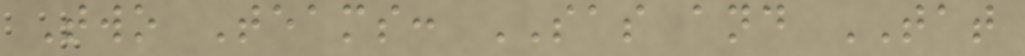Two Teams: SAS and TAT
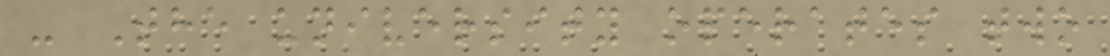- The university operates two
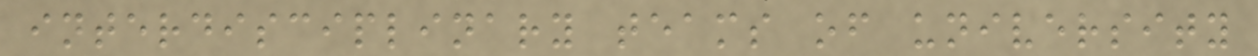interdisciplinary teams of university
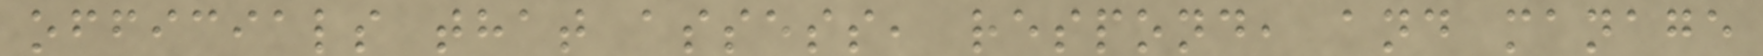officials that assess, respond, and manage
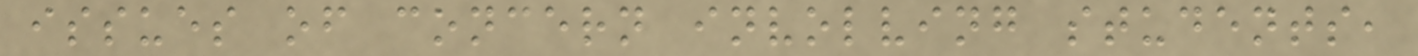issues of concern involving students,
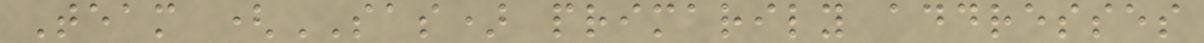Team (SAS) primarily addresses
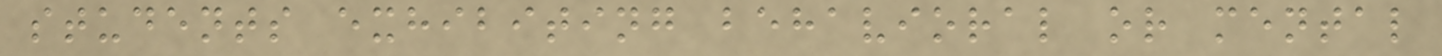students exhibiting behavioral or mental
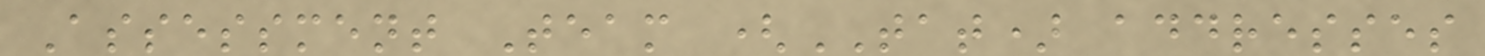Assessment Team (TAT) addresses
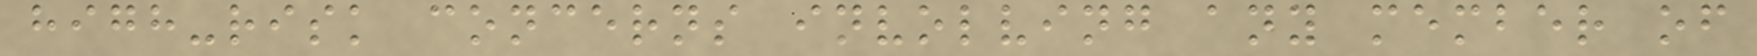high-risk concerns involving any member of
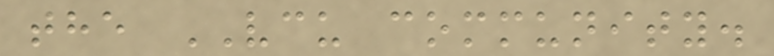the VCU community.
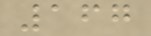167
